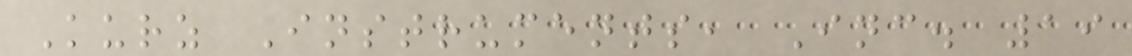Kurz Instruments, Inc. 19
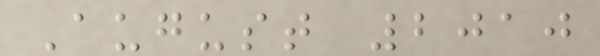August 2010
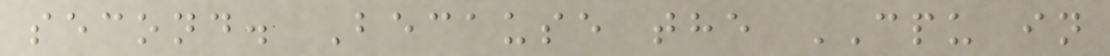second. Because the CPU in
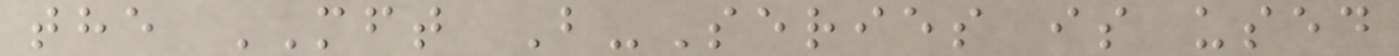the MFT B-Series is used
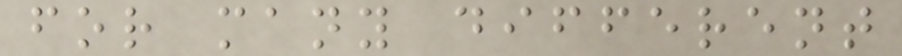for many different
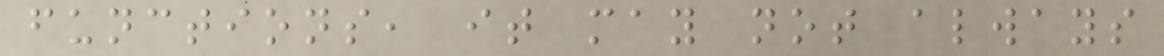functions, it may not always
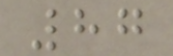87
